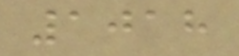1018
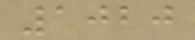1020
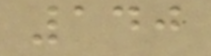140
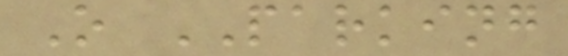O PARKING
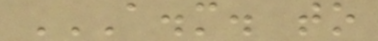A.M. TO
